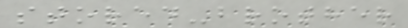stored-brother
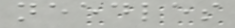needles
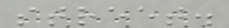street.
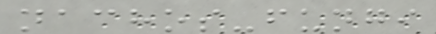nachos-fungi
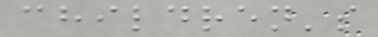children's
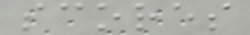scores
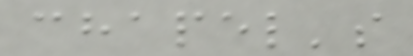chapel's
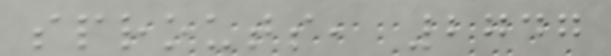sprouts, 2747
